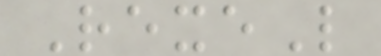RexeL
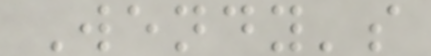Wendy's
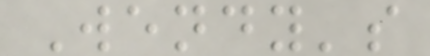Wendy's
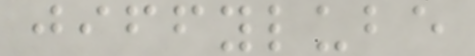jiffylube
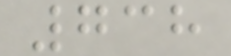738
